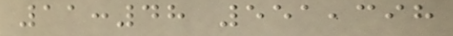11:48 551,398
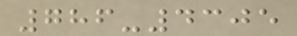786-4305
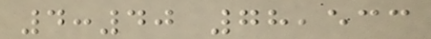4:40 78,533
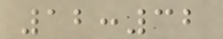12:32
